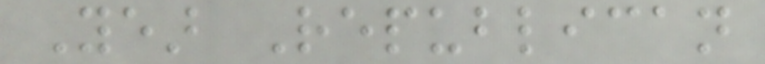Year Republican
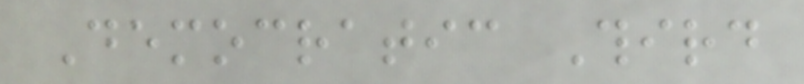Democratic Third
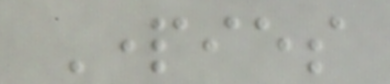Parties
